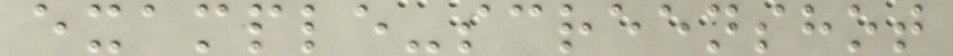example-screenshot
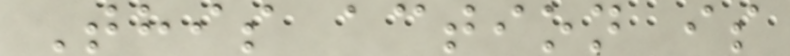This action is
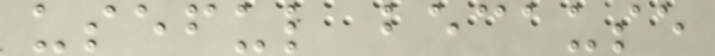useful because
